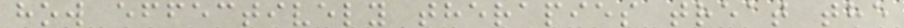how effectively therapies treat the
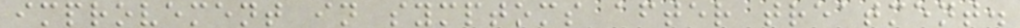improvement in symptoms after treatment.
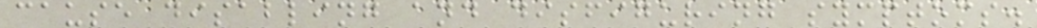cause disabling and disfiguring symptoms.
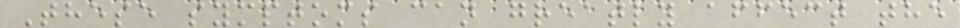These symptoms can greatly affect the
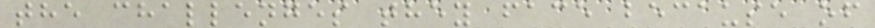the challenges they face because of
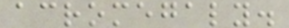acromegaly.
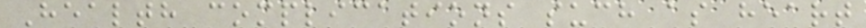Health complications such as heart
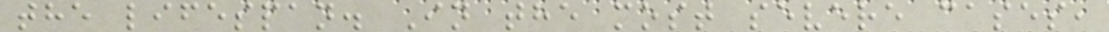the lifespan. In the most severe cases,
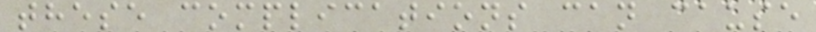these complications can cause
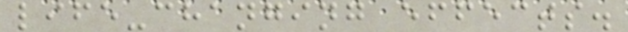life-changing effects.
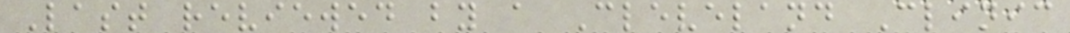Last reviewed by a Cleveland Clinic
